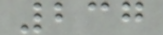237
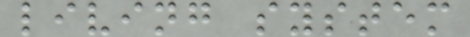living system
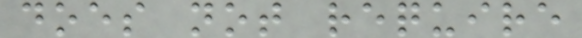does not require
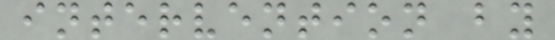intervention by
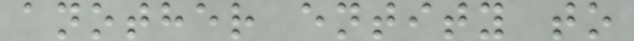another entity to
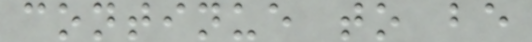continue to be
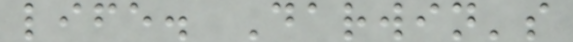life. Darwin's
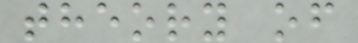theory of
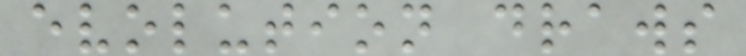evolution draws
